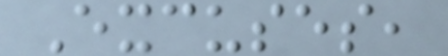Excuses,
